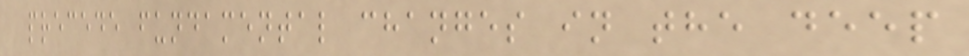precede fundamental changes in the deep
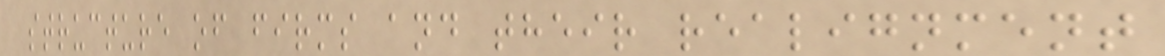structure of firms and their realignment
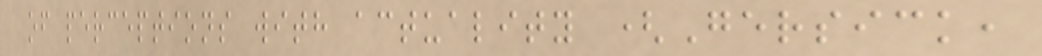of perceptions with actuality (Gersick,
